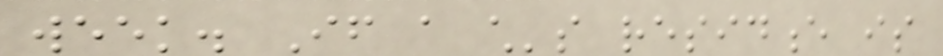week. If a child's residence is
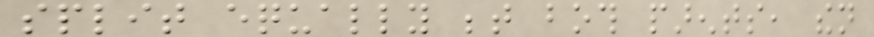split equally between both parents, then
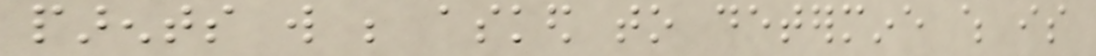parents will be asked to determine which is
